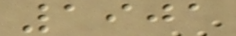1901
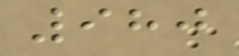980
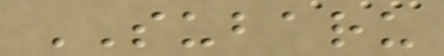SUBARU
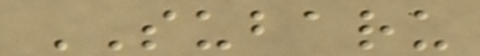SUBARU
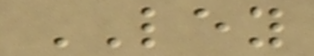LEY
